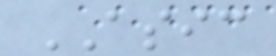ASIC
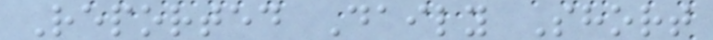Reported Daily Short
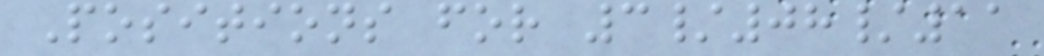Positions for 3/08/11
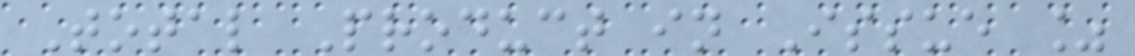Total Product in Issue %
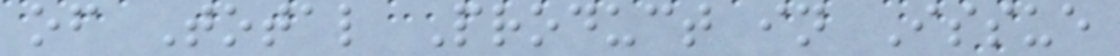of Total Product in Issue
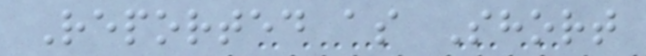Reported as Short
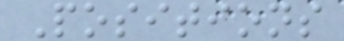Positions
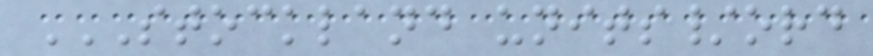STOCKLAND UNITS/ORD
